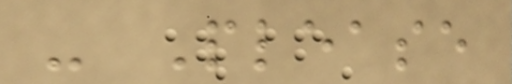- Please
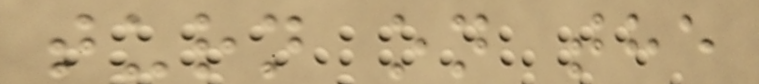turn on the
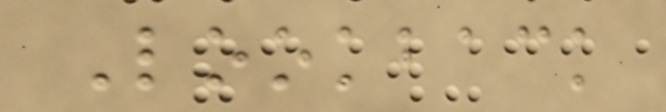Lookback
